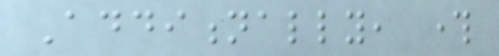Additionally, through
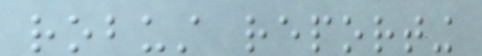robust reporting
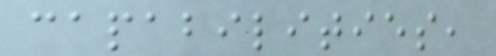capabilities,
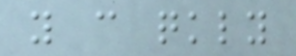you can quickly
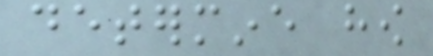determine how
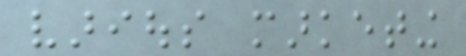various marketing
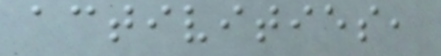activities,
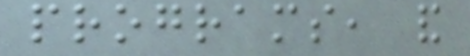programs, and
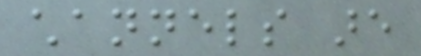channels are
